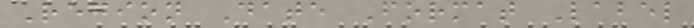Region Date Format Label
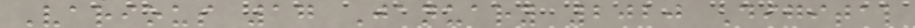Various 17 January 2020 Digital
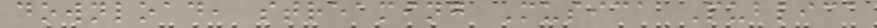download, streaming Musica Publica
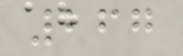267
